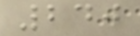240
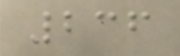236
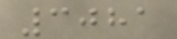3081
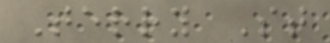Terry St
